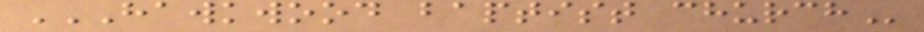HAWKWOOD BAPTIST CHURCH
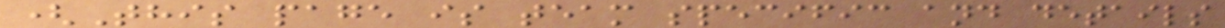(This page is team specific and details
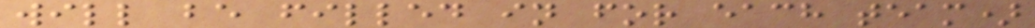will be filled in for each team)
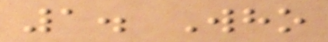1. Who
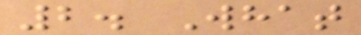2. What
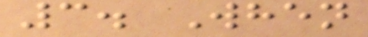3. When
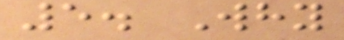5. Why
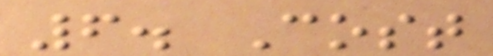6. Cost
